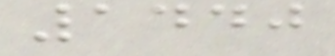1440
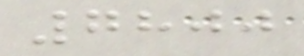7800
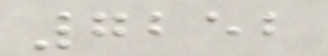7252
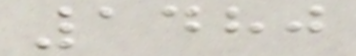1480
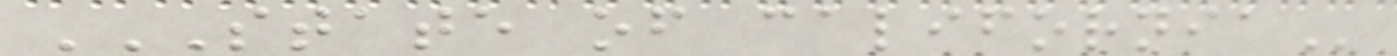STATE OF CALIFORNIA
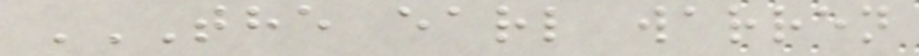THE EARL WARREN
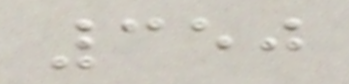350
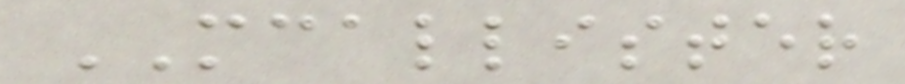MCALLISTER
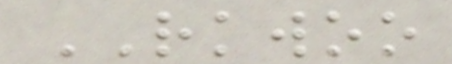RKWOO
